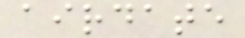airdate
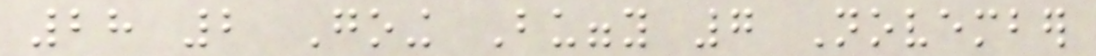28 2 Going Buggy 7 November
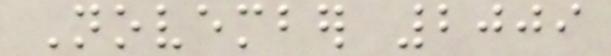November 2009
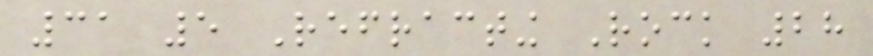31 5 Refracting Rock 28
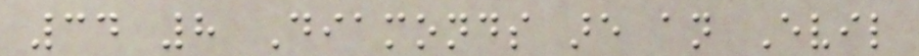34 8 Diamonds are an Evil
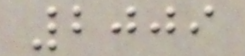2009
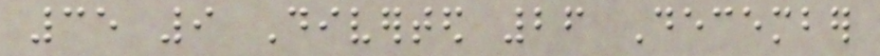35 9 Diverted 26 December
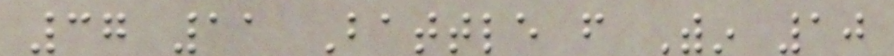37 11 Battle from Within 10
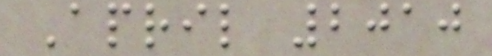April 2010
